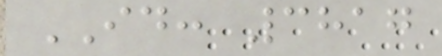ID: 3817
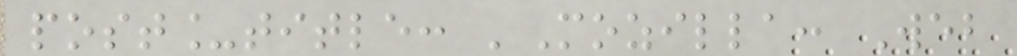post_title: 'Mozilla: Web
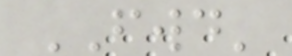FWD'
